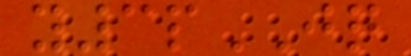y3pJQ
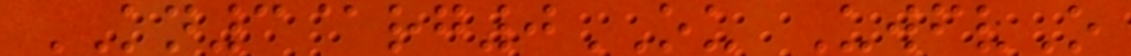KN3@rg0OU UwfvO
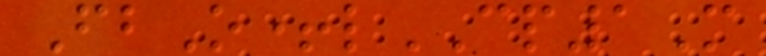FbO+lCP1M
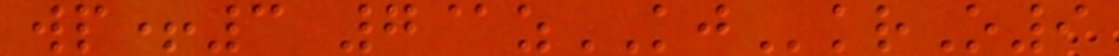wp+3 7@zKJkrO9
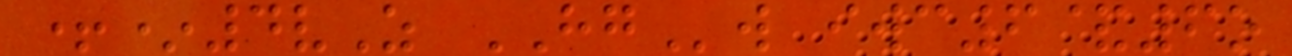+*4vZ HGw iwc6&6o
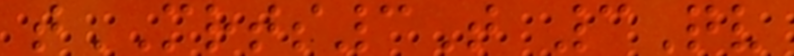tMRTS3T 3Qv
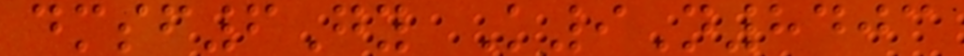dmsf6Gy K9N8403
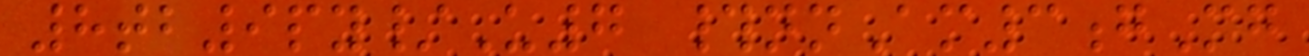8tb9py/U7 #nnAm3gMg
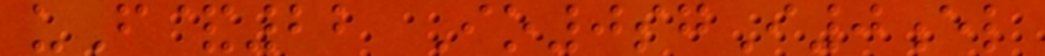uF&22 Io0sgI0el
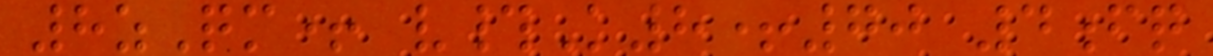8zQm+ v#K8+70 4fq
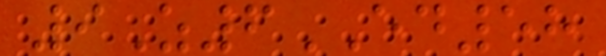9Z6ED58
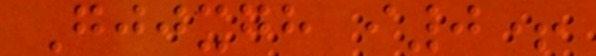Gjjxgh i0+
